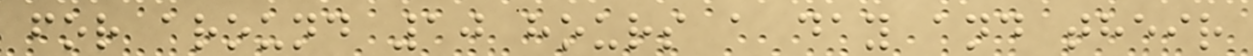for around 10 hours a day and their
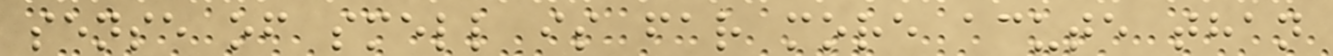sense of smell is far more acute than
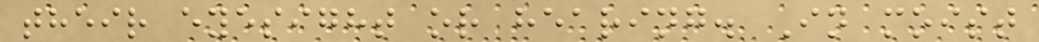their eyesight or hearing. In moist
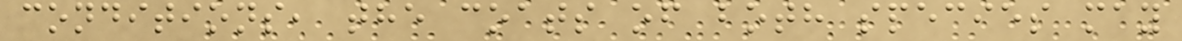conditions, the coats of both species may
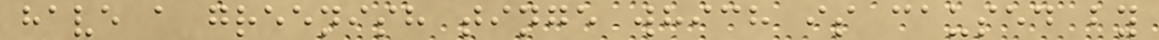have a greenish tinge which is caused by
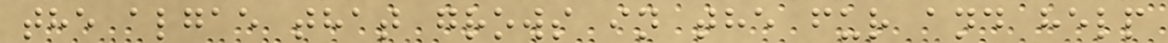the algae that grows in the fur and help
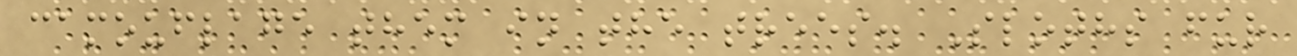camouflage them in the trees. Sloths fur
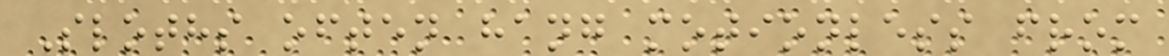Sloths often hang motionless from
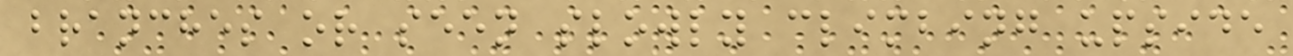branches or seen slowly climbing upside
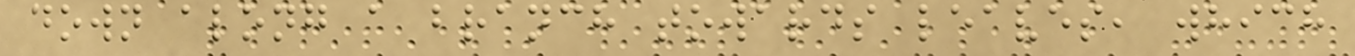down along a branch towards leaves, which
